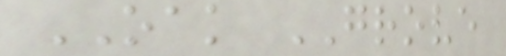OAK GROVE
